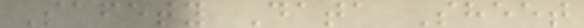Safety Data Sheet
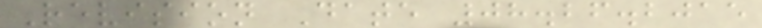Revision Date 08.26.2015
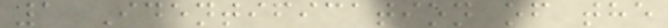1 Identification of the
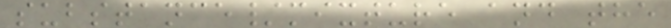substance/mixture and the
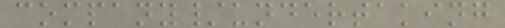company/undertaking
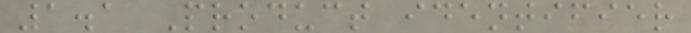1.1 Product identifier
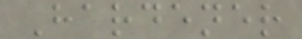Hardener
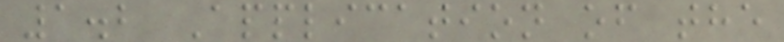1.2 Application of the
